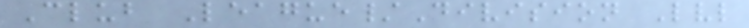Club League/Division Lvl
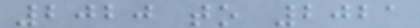2020 to 2021
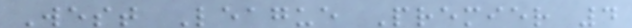West League Premier 4
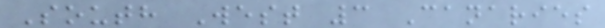South West 3 Canaries
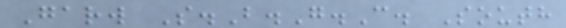Garw S.B.G.C. South
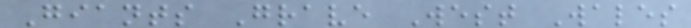Giants Grave West Wales
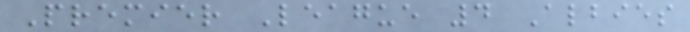Premier League 4 Albies
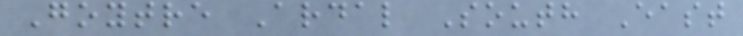Goytre Ardal South East
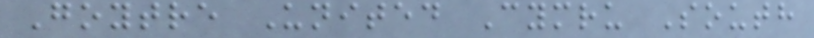Goytre United Cymru South
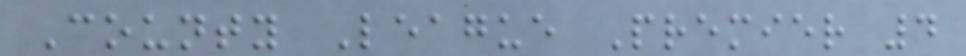County League Premier 4
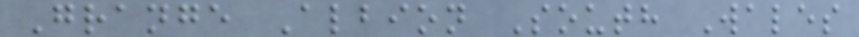Grange Albion South Wales
